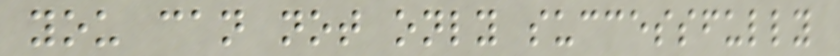you can not only successfully
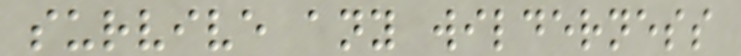survive any wilderness
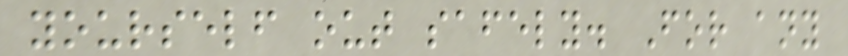yourself out safely. For any
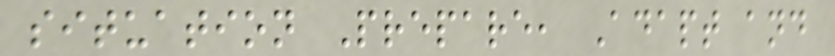situation Prepare, Adapt and
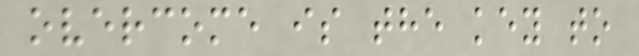overcome is the key to
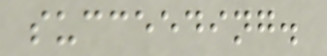succeeding.
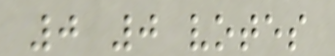0 0 votes
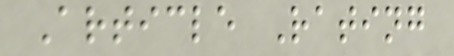Article Rating
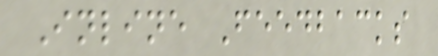Inline Feedbacks
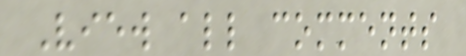View all comments
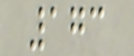173
